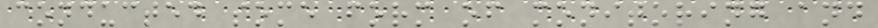conducted some form of monitoring and
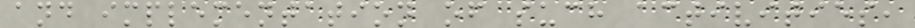and implementation of such activities,
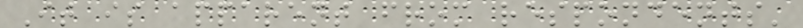It is apparent from respondents'
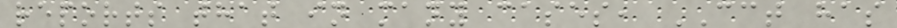reports that in many cases, CCT has
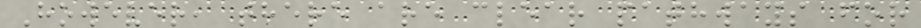However, there are clear pathways for
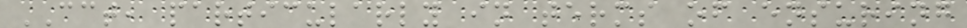CCT, particularly in terms of ensuring
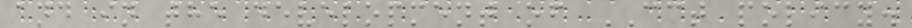and in the development of CCT policy.
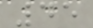45
